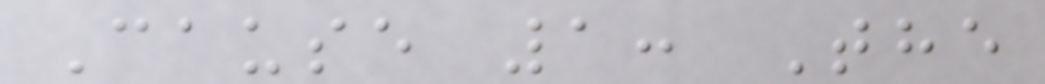Cause 1: The
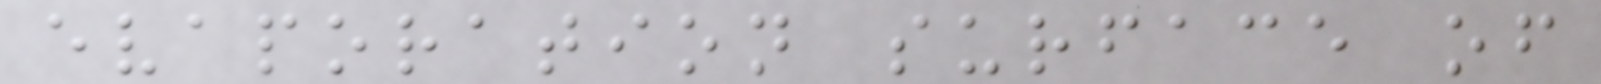evaporation surface of
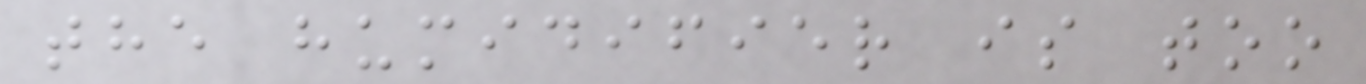the humidifier is too
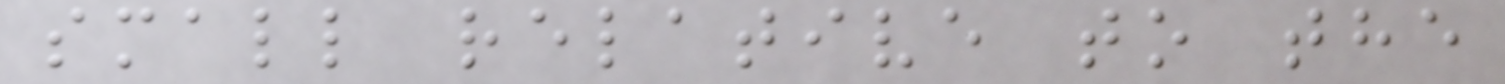small relative to the
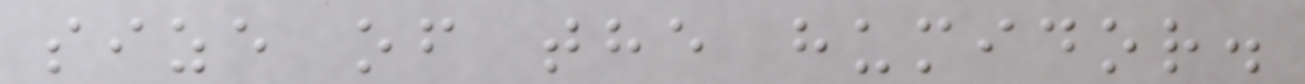size of the humidor.
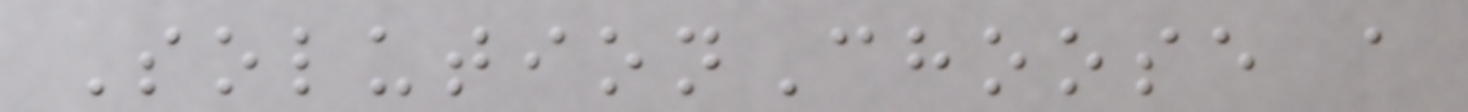SolutionChoose a
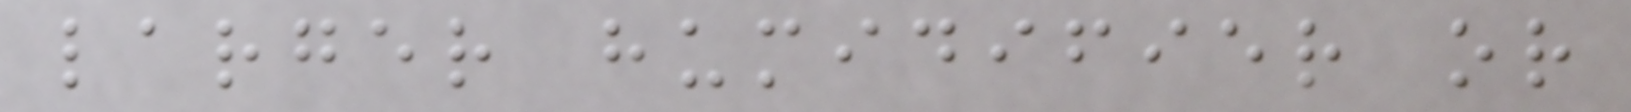larger humidifier or
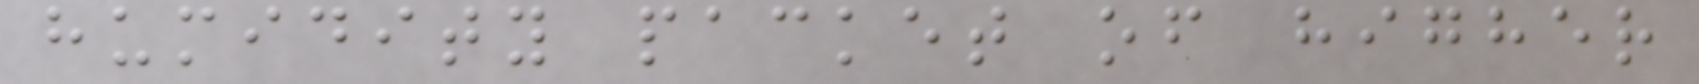humidity packet of higher
